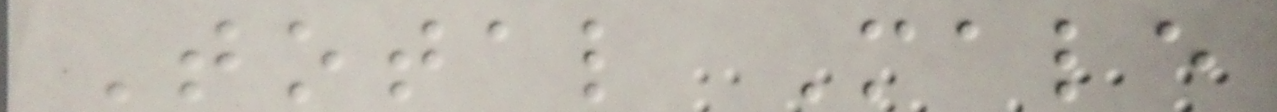Total Male
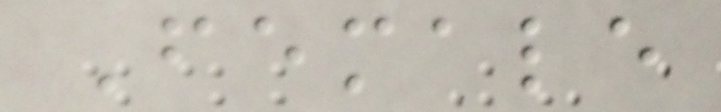Female
